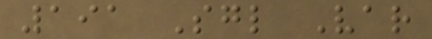191 Sgl Var
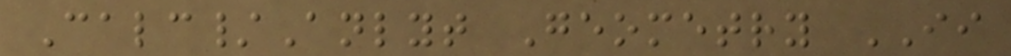Calc/Anlyt Geometry II
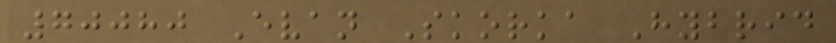70080 Evan Skorka Hybrid
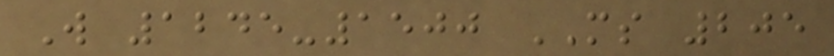W 1245-1500 MS 205
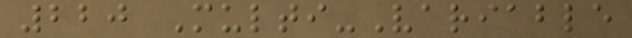220 Multi-Variable
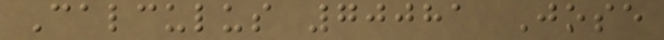Calculus 70081 Jose
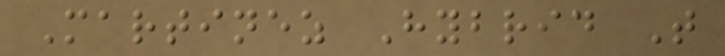Martinez Hybrid T
